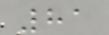81
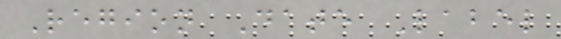Region Date Label
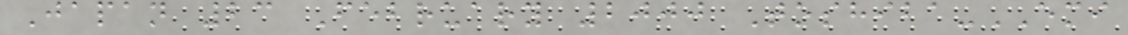Japan 23 February 2000 Toshiba-EMI
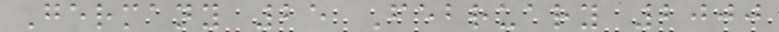Germany 25 February 2000
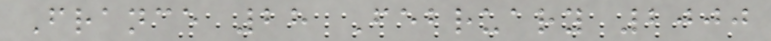France 28 February 2000
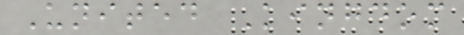United Kingdom
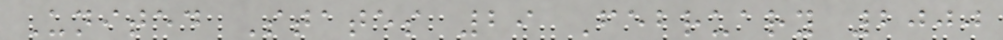United States 29 February 2000
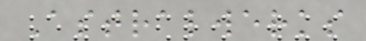Astralwerks
